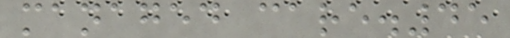managed care.45
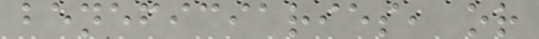beneficiaries, or
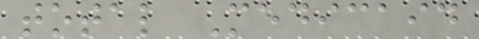total Medicaid
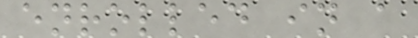enrolled in a
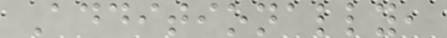Additionally,
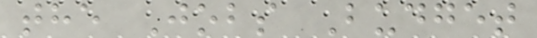the Jobs Budget
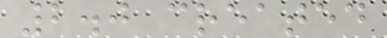2.0 created
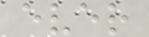ever
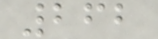262
